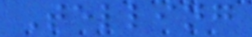Telling
